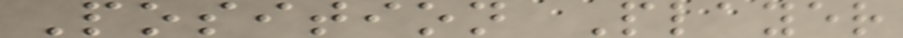Position Player
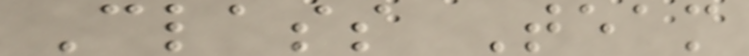Class Team
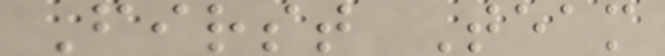First Team
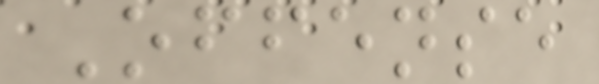Offense
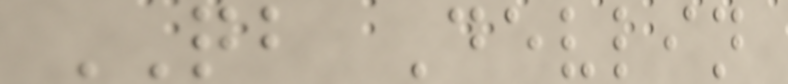QB Devlin
